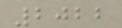2022
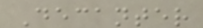Decanter
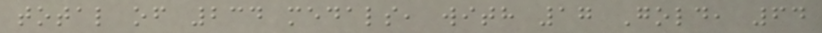total of 234 medals, with 17 Gold, 64
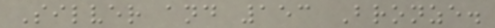Silver and 153 Bronze.
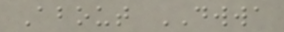About DWWA
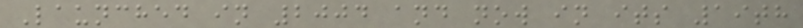Launched in 2004 and now in its 19th
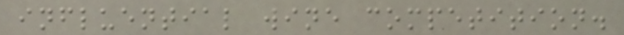influential wine competition.
